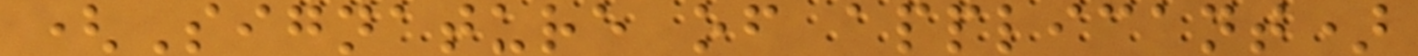(Signature of applicant)
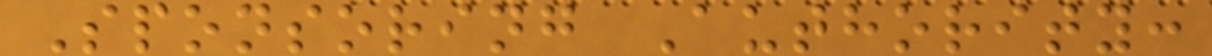Sponsoring Authority:
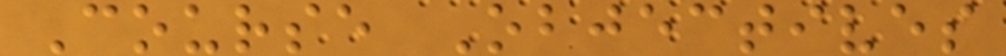Course Objectives
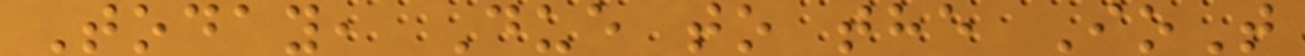Today, Due to the IoT
